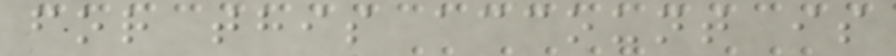for this account is
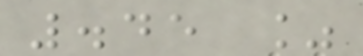.45 %
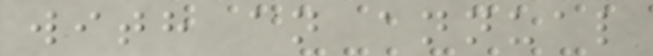with an annual
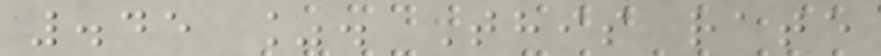.45 %. This rate
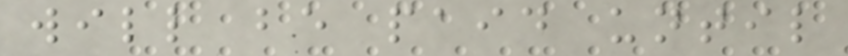will be paid until
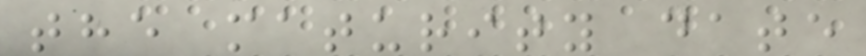the maturity date
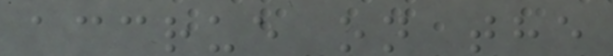accrue on the
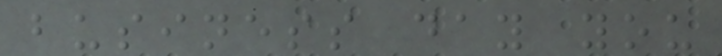business day you
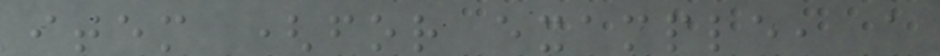item (for example, a
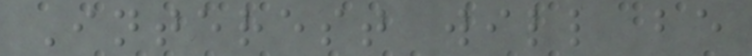Interest will be
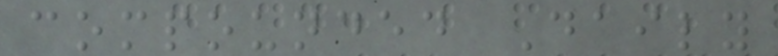compounded Daily
